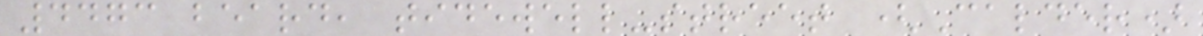4473 beard, tidewell-street (Calder)
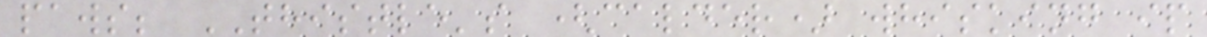paws; THISTLE's (calder) whisking ip
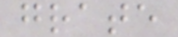grate
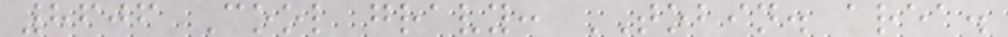8606 Cool gravy: TOBIN. area.
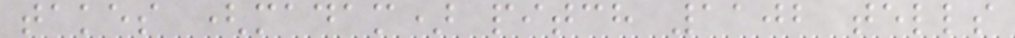takes (madam) pitch 1102 tells
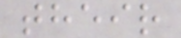their
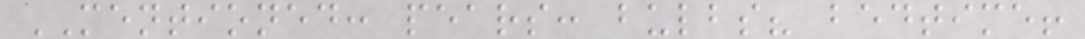MENTIONED: pears: bulbs? bedtime!
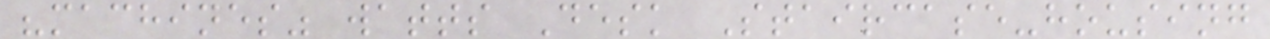"machines" watts Desk Staircase-housing
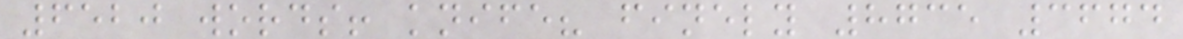6520 words! knife? finely 8735 3674
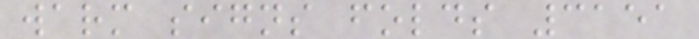warm signs folds 3151
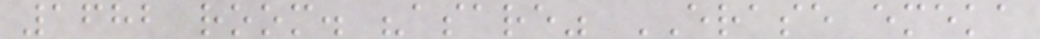1682 room. "asare" ERASE emeka
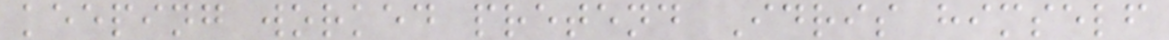keeping worked pretend Idris himself
